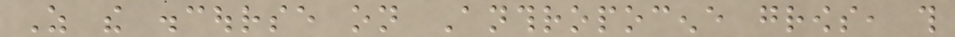As the discourse on Anthropocene grows, this
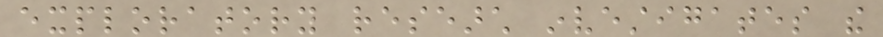exploratory research investigates the
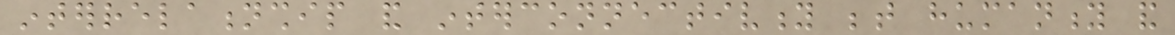interrelationship and interconnectivity between humanity and
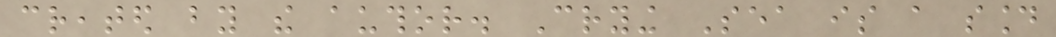created by the author. Crying Sea is a sound
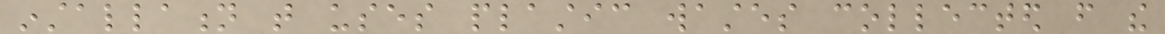installation that uses plastic wastes collected from the
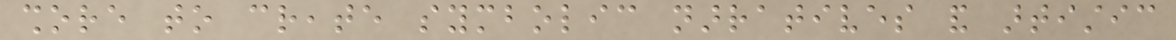shore to create symbolic narratives and artistic
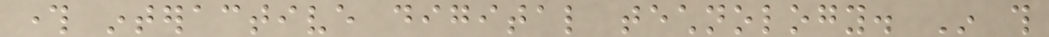through interactive digital technology. In this
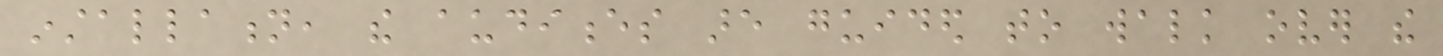installation, the audiences are guided to walk over the
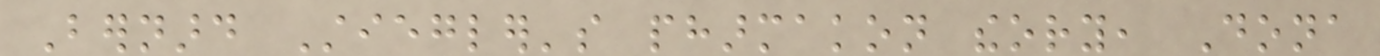Bernard Stiegler's pharmakon theory, Dona
